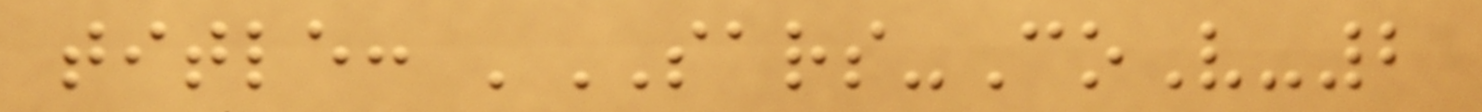title: 'SARS-CoV-2
